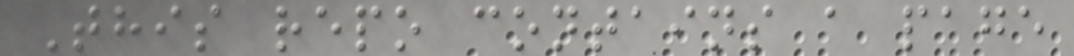This repo contains a page
